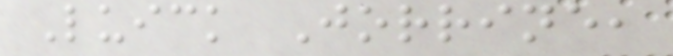Luick Jorrine,
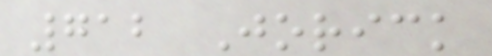712 Jorick
